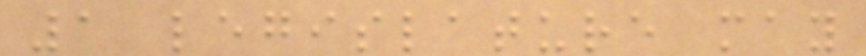1 legislature may
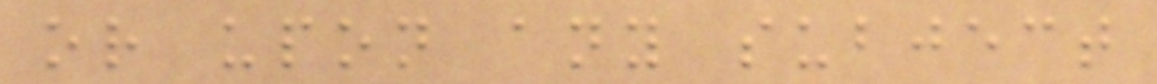or upon any subject
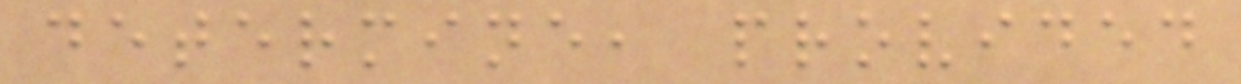determine, provided
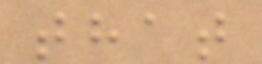that
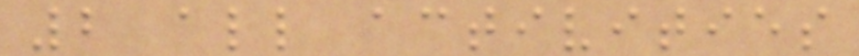2 all activities
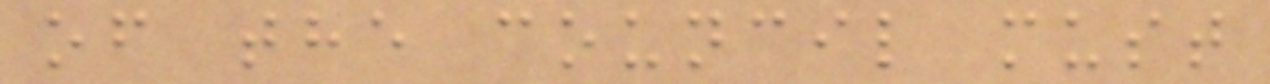of the council must
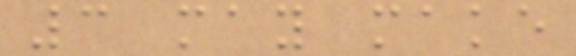3 may make
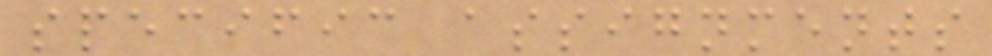specific assignments
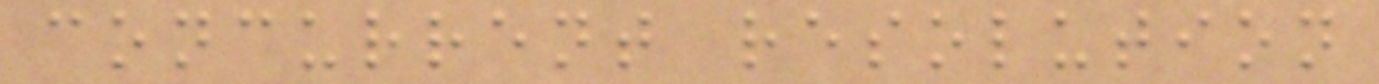concurrent resolution
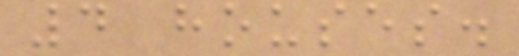4 houses.
